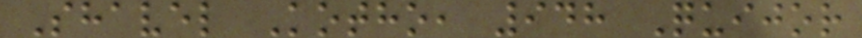Shavel Kotho, 948 Quijor
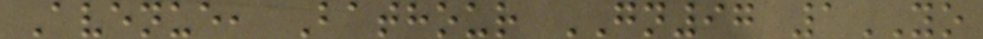Avenue, Bathour GN97 1YO
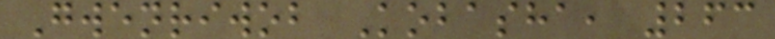Gwenriwob Kobasha, 263
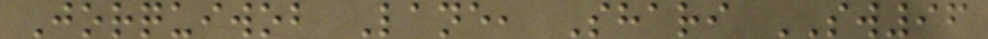Jorquiwob Lane, Shari SW96
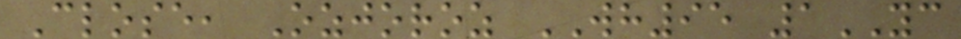Close, Ozjoroz WH95 1YC
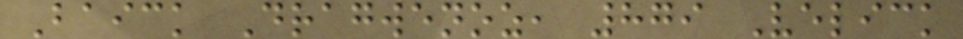Baick Dragwenoz, 879 Velick
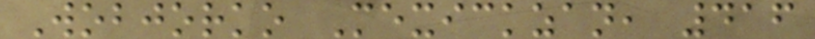Wobjorko Mexickzan, 416
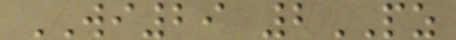WI29 2PZ
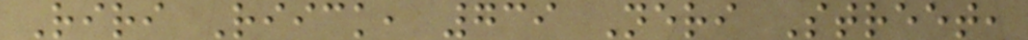Riri Riick, 739 Neri Street,
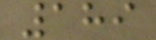189
